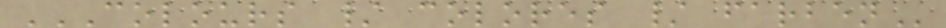COLOURS / COLORES / FARBEN
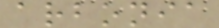arbonia
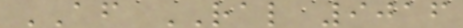AF RAL 9016
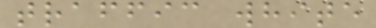traffic white
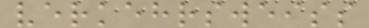verkehrsweiss
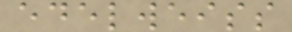edelweiss
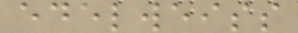edelweiss
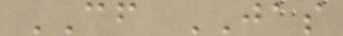CF JAS
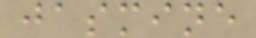jasmine
